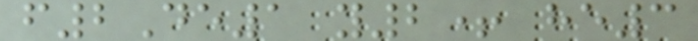f2De1 y2+ he3
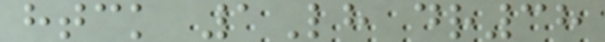htck 1Lh dr38
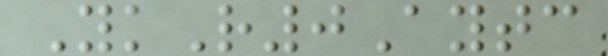YkR0Aytc
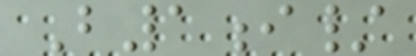B1i/
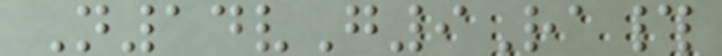N14vG9Ra#
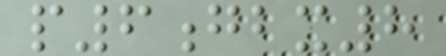p6gbx8
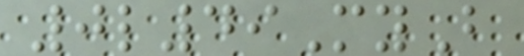0l49MyB
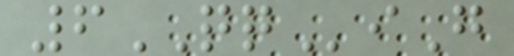6QQiG
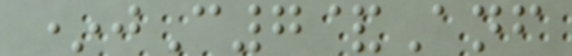*jC7&Anf
